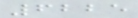6225
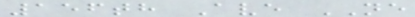156th Ave NE
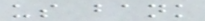us bank
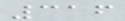316
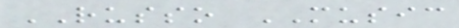RUSSO MUSIC
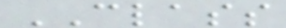CLASS
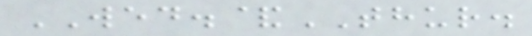WED.&THUR.
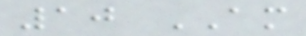10 AM
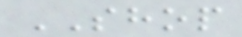SHOP
